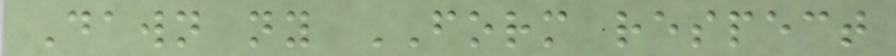Dawn ny FORM respect
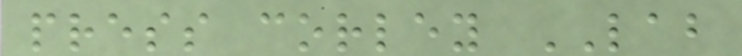press corley LAB
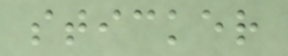sticker
